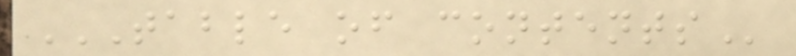TABLE OF CONTENTS
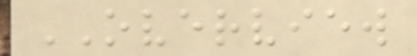OVERVIEW
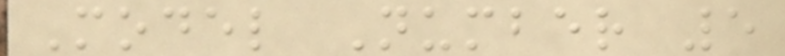Model Number 5
